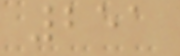251
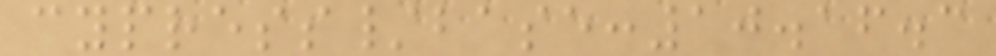cypress/base:10.16.3
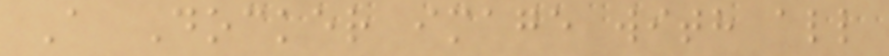A Docker image with all
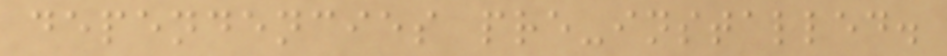dependencies pre-installed.
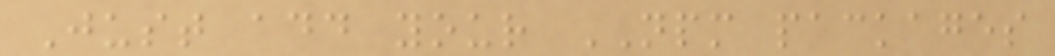Just add your NPM packages
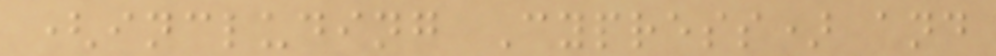(including Cypress) and
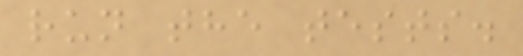run the tests.
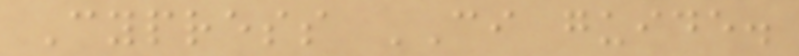Cypress CI guide.
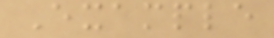Example
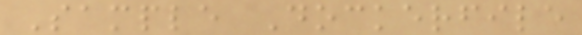Sample Dockerfile
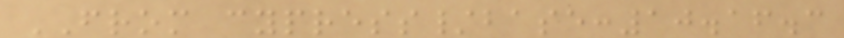FROM cypress/base:10.16.3
